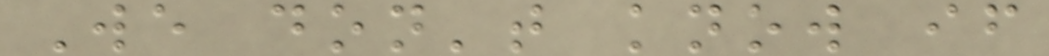We don't know if
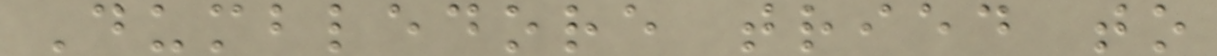Dumbledore tried to
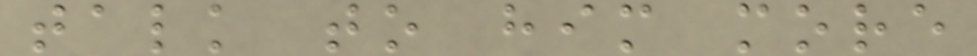talk to him more
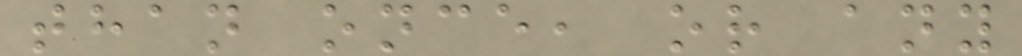than once, or any
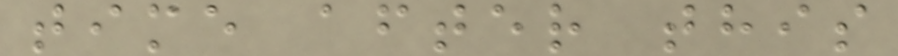time after this
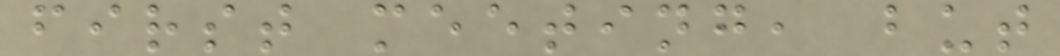first meeting, but
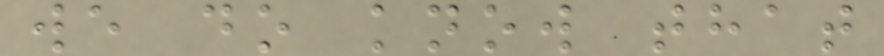we do know that
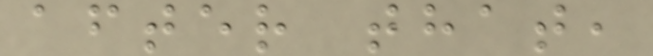after that,
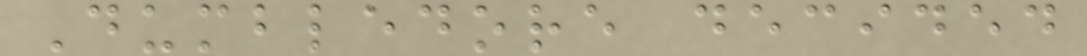Dumbledore decided
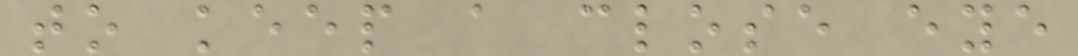to keep a close eye
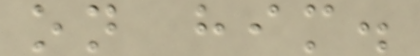on him.
